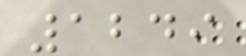1249
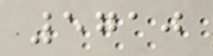5710
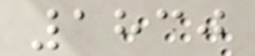1830
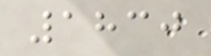1830
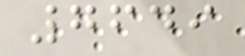7649
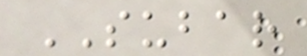SUBAR
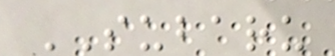SUBARU
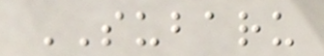SUBARU
